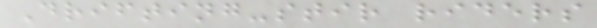Drifting-stir riders
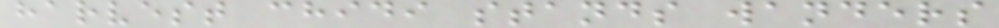harvest chidi stands wanders
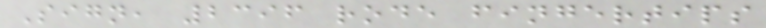Sign, 2396 rode fingertips
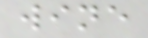wine
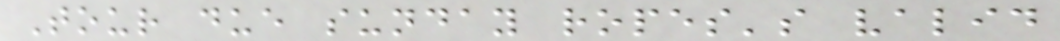Tour due sunday ropes's valid
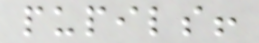pupils!
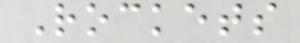Rockets
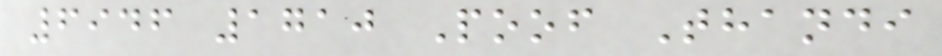6946 1710 Poof Thandi
